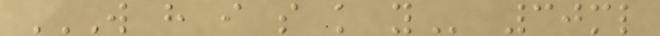W H I S K Y 30ml
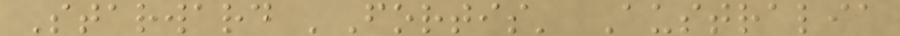Starward 'Fortis' Australia
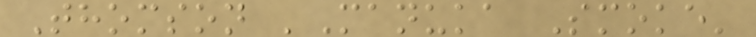Thomson 'Manuka Smoke'
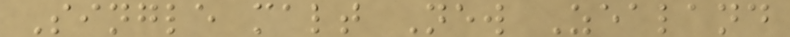Single malt New Zealand
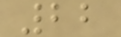22
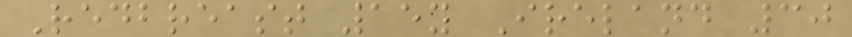Redbreast 15y Ireland 30
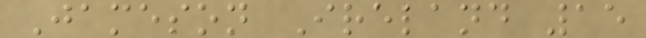Jameson Ireland 15
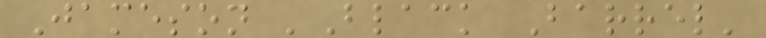Jameson 'Black Barrel'
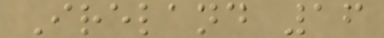Ireland 16
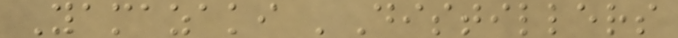Yamazaki 'Distillers
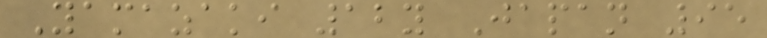Yamazaki 12y Japan 95
